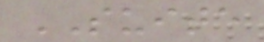SUITE
